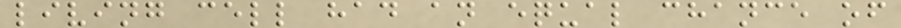living cell had an equal chance of
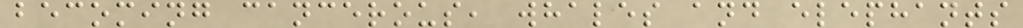becoming cancerous, whales and elephants
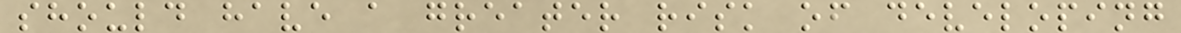should have a greater risk of developing
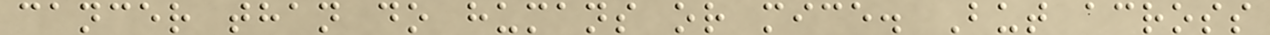cancer than do humans or mice. But across
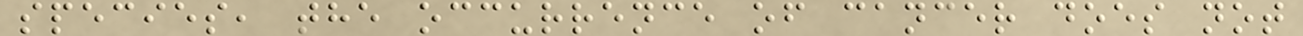species, the occurrence of cancer does not
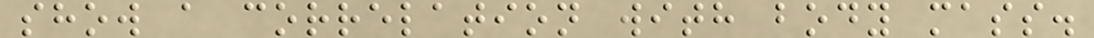show a correlation with body mass.
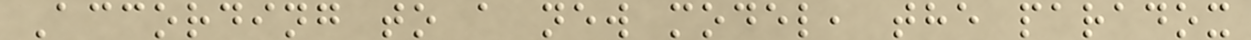According to a new model, the paradox
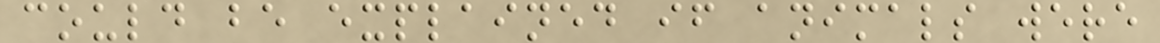could be explained if animals were
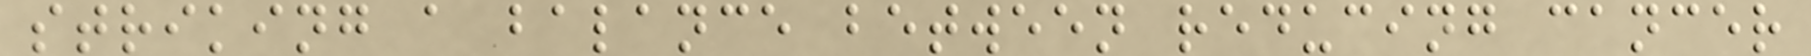striking a balance between reducing cancer
